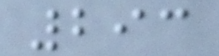293
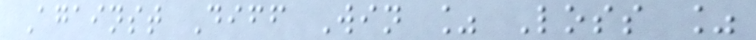Against Diff Win % Loss %
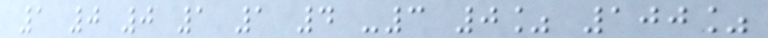1 0 0 1 1 4 -3 0% 100%
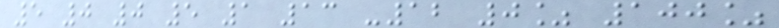5 0 0 5 1 13 -12 0% 100%
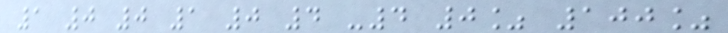1 0 0 1 0 4 -4 0% 100%
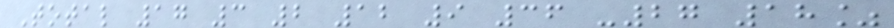Total 17 3 2 12 9 36 -27 18%
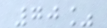70%
